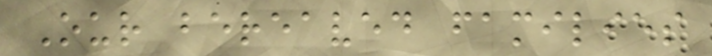Our bereaved families
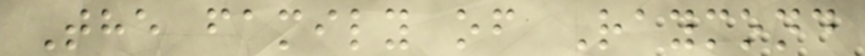The family of Raymond
